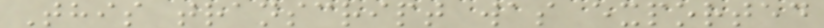This transcript was exported
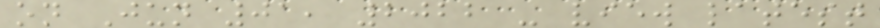on Jun 01, 2022 - view latest
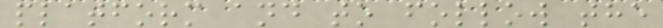platform and to follow the
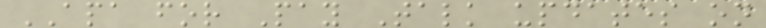APA for Pay Talk updates on
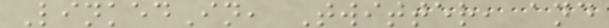LinkedIn, Twitter, and
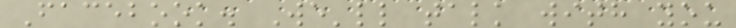Facebook. We'll talk with you
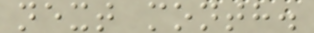next month.
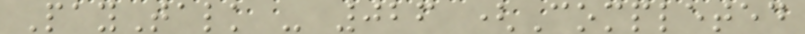PayTalk - 026 (Completed
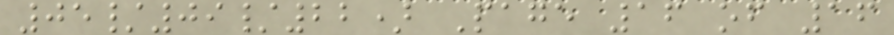05/09/22) Page 16 of 16
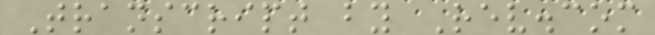Transcript by Rev.com
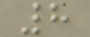8
